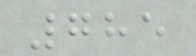785
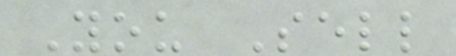You Sell
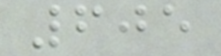605
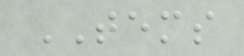TEMS
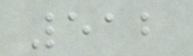512
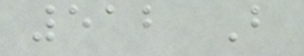512 B
